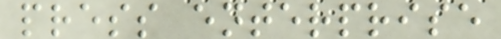press enterprise
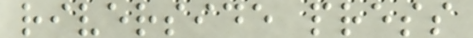riverside press
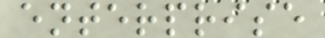enterprise
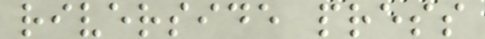riverside press
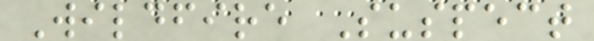Wildfire Suspect
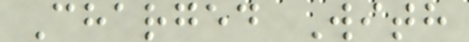Charged With
